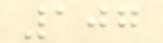107
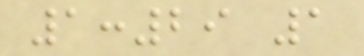1:29 1
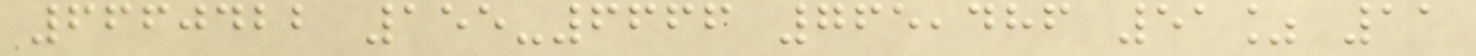6660422 155-6666 765,486 51% 11
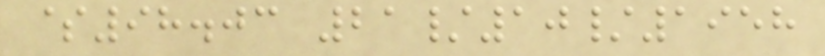$98.03 21/10/1958
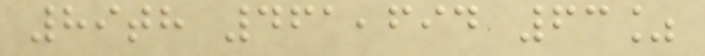89th 461,694 63%
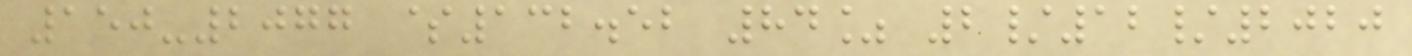150-2077 $132.52 84% 2/12/2020
